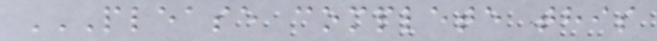PLEASE COMPLETE THIS
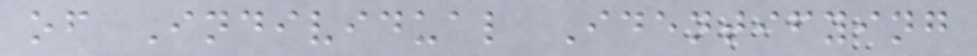of Individual Identifying
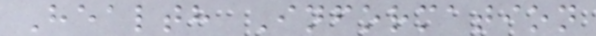Health Information
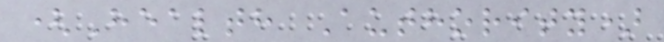(Health Authority)
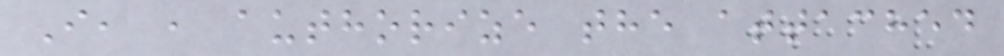I, , authorize the attached
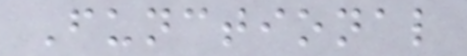Functional
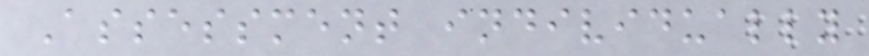Assessment individually
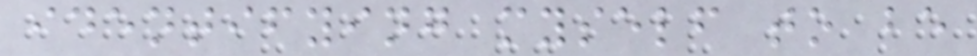identifying myself to be
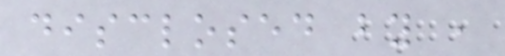disclosed by ,
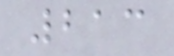213
